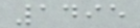1495
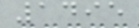1495
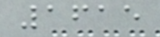1615
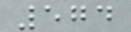574
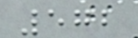572
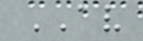AV
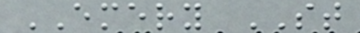EMERY ST
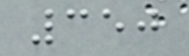350
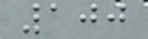100
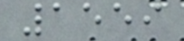1559
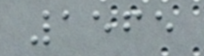1565
